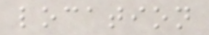location
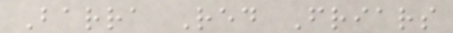Barra Red Friars
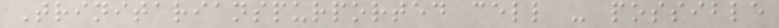Trinitarianspurported cell - possible
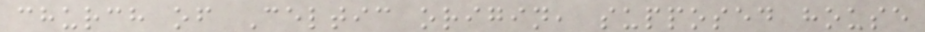church of Celtic origin, supposed house
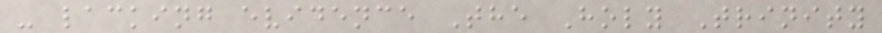- lacking evidence The Holy Trinity
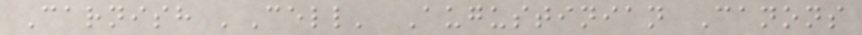Carnish 'Cell' Augustinian Canons
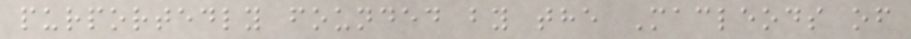purportedly founded by the Macleods of
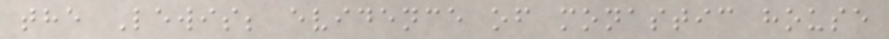the Lewis; evidence of monastic house
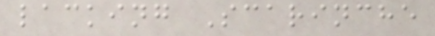lacking Scarinche
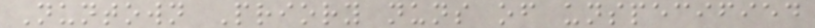Nuntown Priory nuns of unspecified
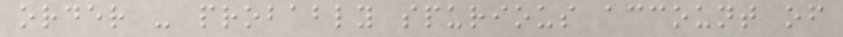order - probably spurious account of
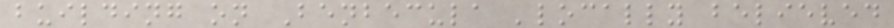building on Benbecula 'locally believed
